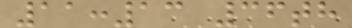11:13 36th
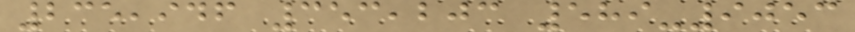235,946 353,203 589-9053
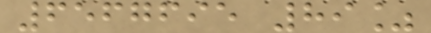6567695 89%
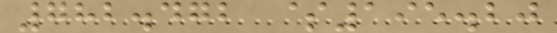782.472 $195.20
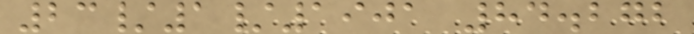23/1/1901 84.272
